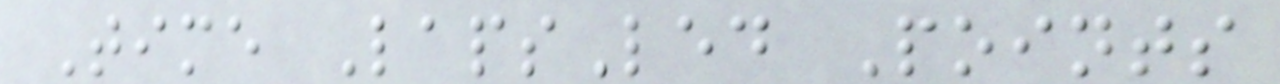Time LapsLed Points
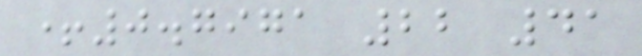+0.7971 22 41
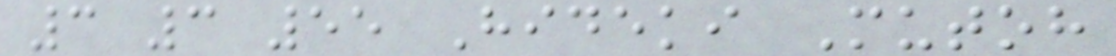3 3 55 Hideki Mutoh
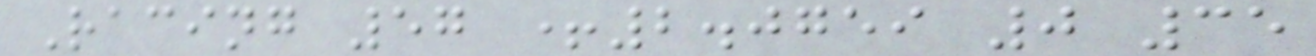Racing 57 +2.0759 0 35
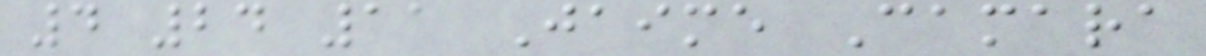4 24 11 Jaime Camara
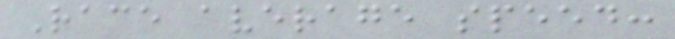Race average speed:
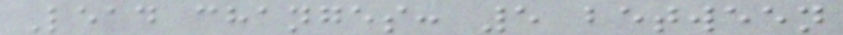Lead changes: 5 between
